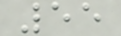55
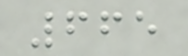665
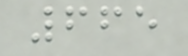665
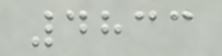4833
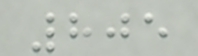805
